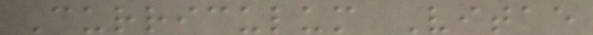Curriculum Vitae
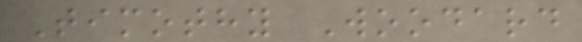Timothy Woodard
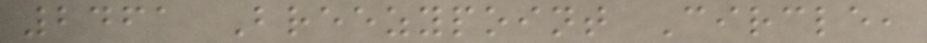2461 Breezypoint Circle,
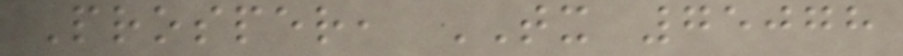Prosper, TX 75078
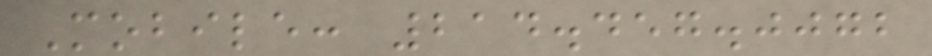Mobile: 214.457.0072
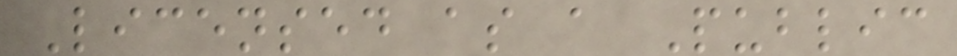Licensed as a Public
